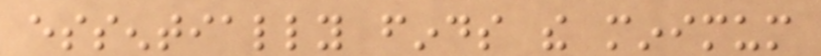essentially finds the minimum
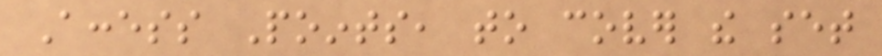Access Points, to cover the set
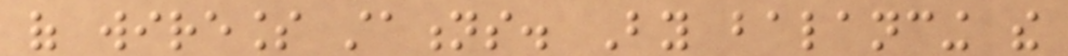of wireless stations. By balancing the
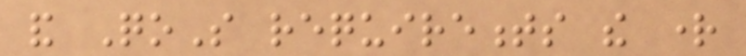and QoS requirements the right
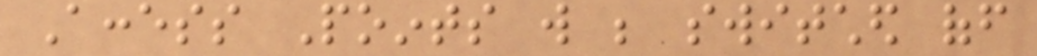Access Points will be switched off
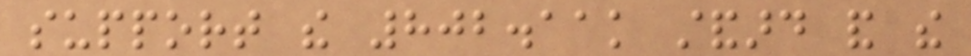support the 802.11k standard and the
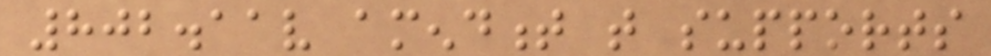802.11v amendment that supports
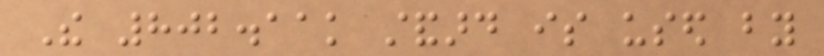The 802.11k standard is used by
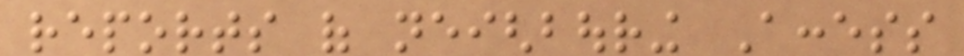reports of neighbouring Access
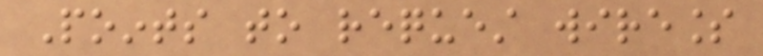Points to request wireless
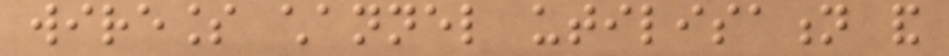wireless channel utilisation and
